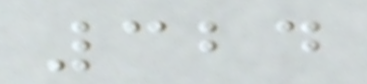324
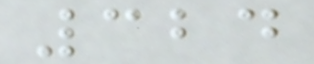324
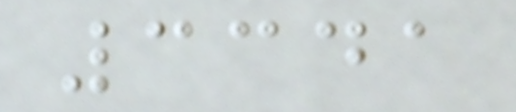3341
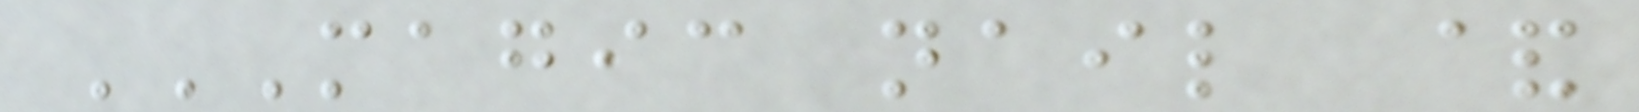MAGIC NAIL &
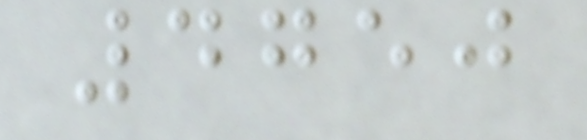4750
